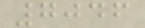7046
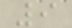9
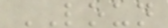LOUN
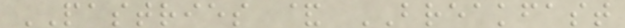PASTRIES & BREAKFAST
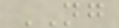NG
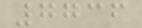7736
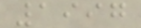1997
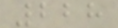228
